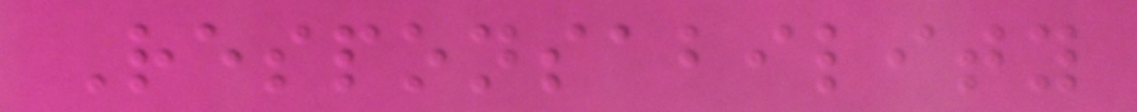Responsability
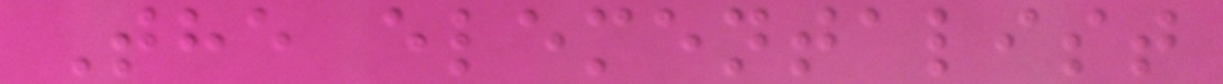The elementalist
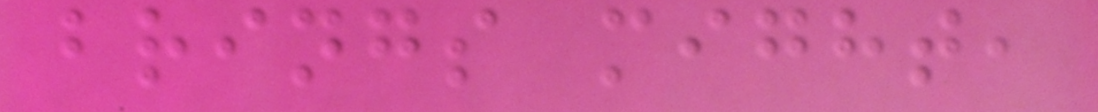brings might,
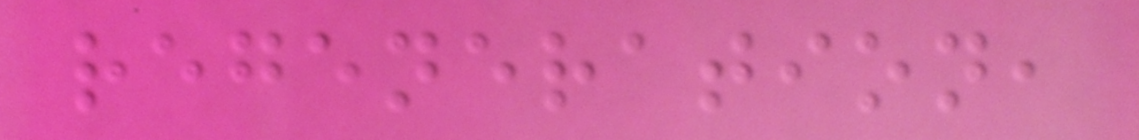regeneration,
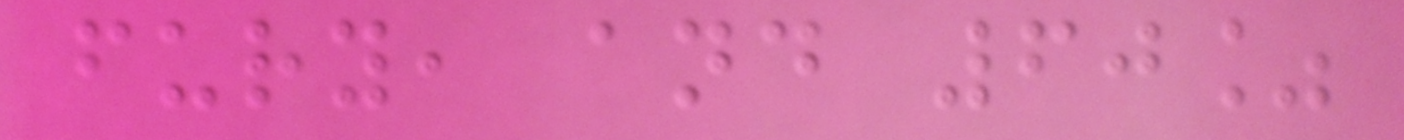fury, and 60%
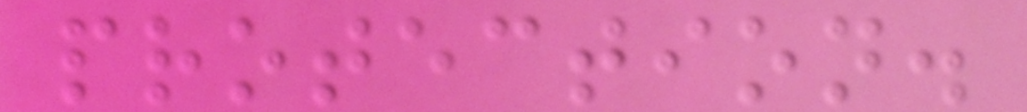protection.
